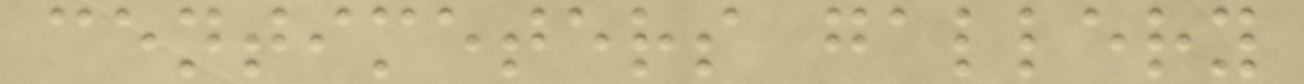centimeters gallery
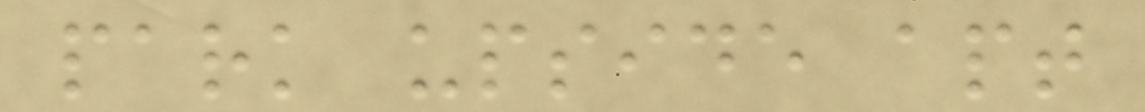park upside apt
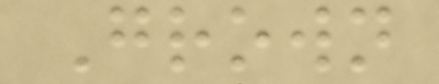Grown
